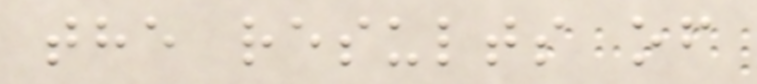the results of
